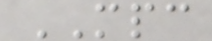MPC
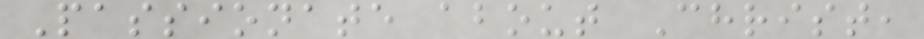Passionate about Christ,
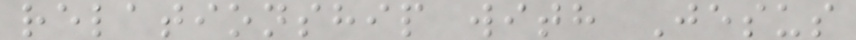relationship with Jesus
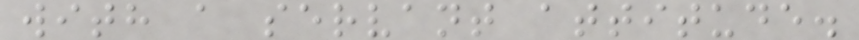with a servant attitude.
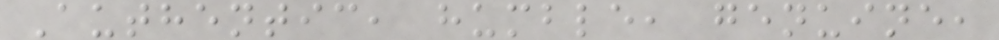Authentic, humble, genuine,
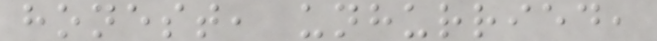honest, unhurried,
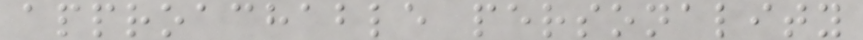approachable personality
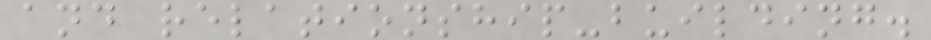and relationship-building.
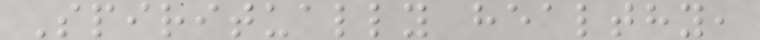Spiritually healthy,
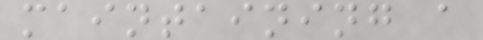maintaining a
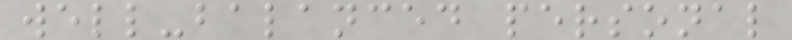well-balanced personal
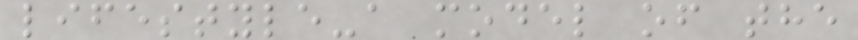lifestyle-a model of the
